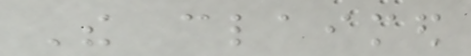The claimed
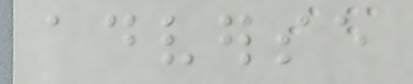adverse
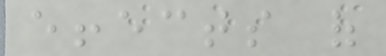effects of
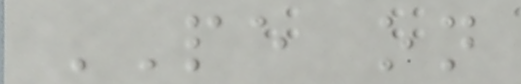PE on
